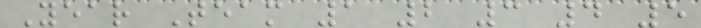Year Team 1 2 3 4 5
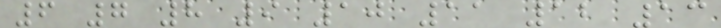6 7 8 9 10 11 12 13
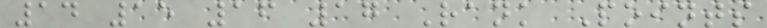14 15 16 17 Rank Points
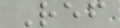Ref
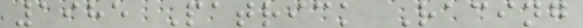1985 Patrick Racing
